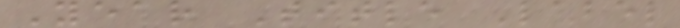Year Title Label
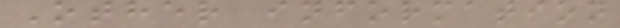Other information
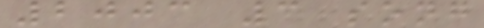2003 3 song
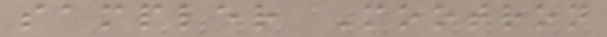sampler Mootron
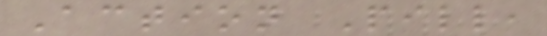Action Pill,
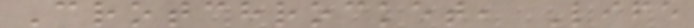Crotchrocket, Life
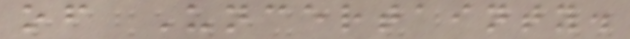of Uncertainty.
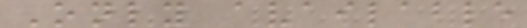Only available
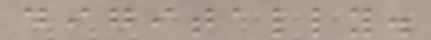digitally.
